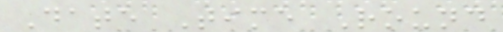Date Time Round
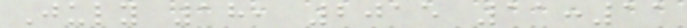July 18, 2015 11:11
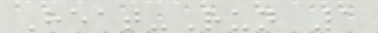Heat-Run 1
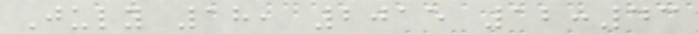July 18, 2015 12:43
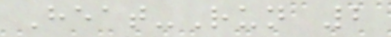Heat-Run 2
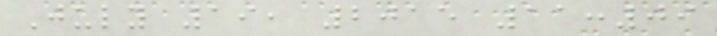July 19, 2015 11:09
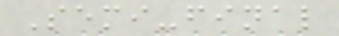Semi-final
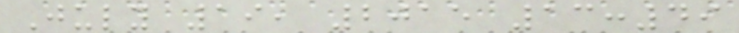July 19, 2015 13:49
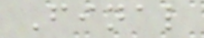Final
